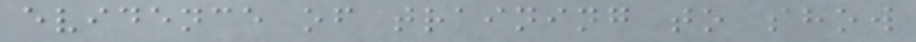evidence of training to show
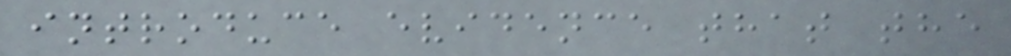introduce evidence that the
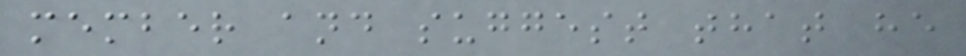member and suggest that he
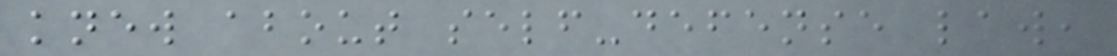knew about self-defense law,
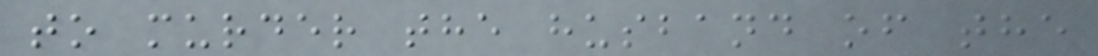to murder the husband of the
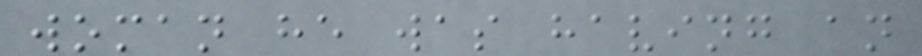woman he was having an
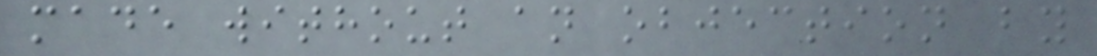made without an objection by
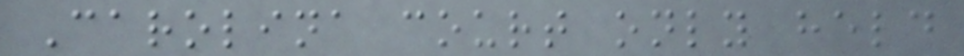Carolina court only held
